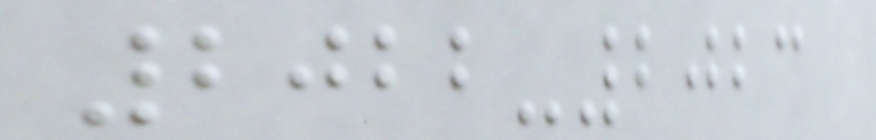2022-2023
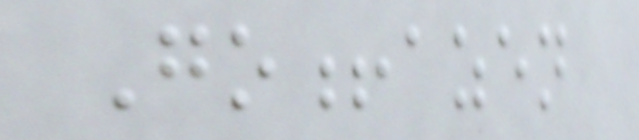Go!azen
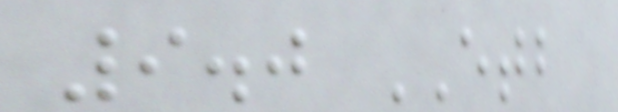9.0 ETB
